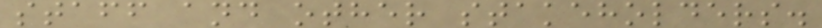staff and other stakeholders.
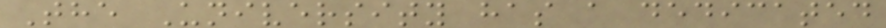The University has a dedicated
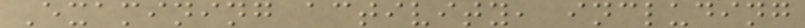Examining activity, including
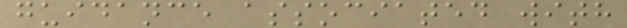guidance associated with
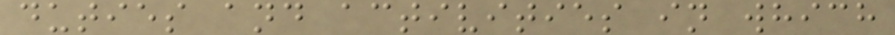duties and activities in which
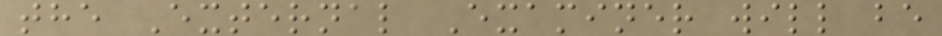the External Examiner will be
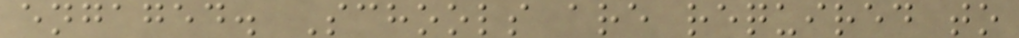engaged. Schools are required to
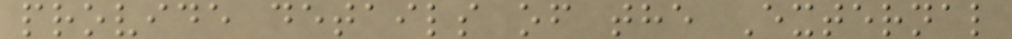provide details of the External
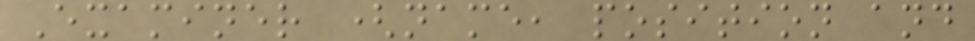Examiner (name, position and
